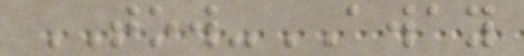TOW-AWAY
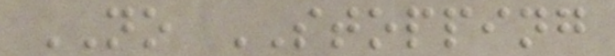NO STOPPING
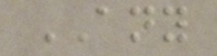ANY
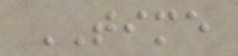TIME
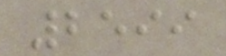2599
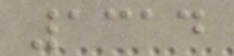1314
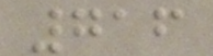716
